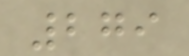279
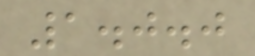1.0.0
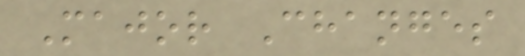Major Changes
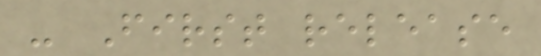- First release
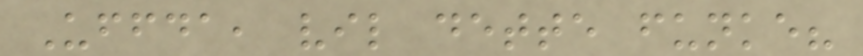Uffda, vil dette funke?
